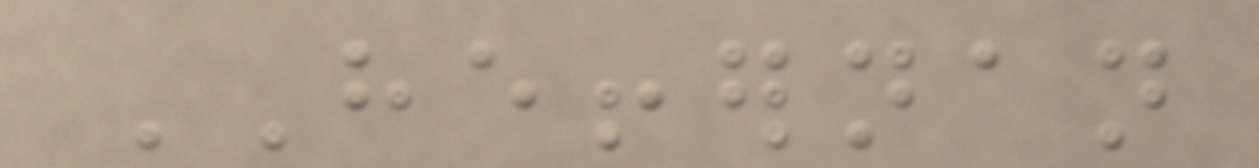HEFFERNAN
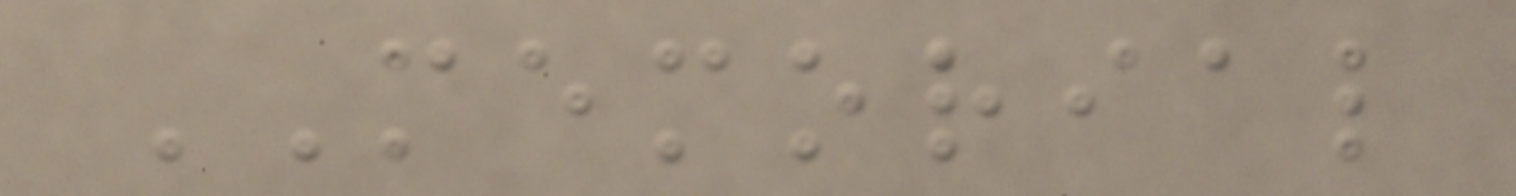MEMORIAL
